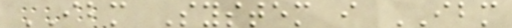IBM System i IBM
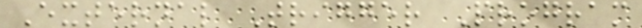External Trigger Program
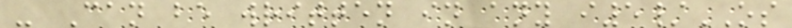- Can be written in any i5/OS
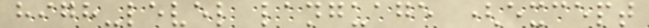high-level language (except
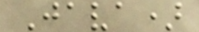Java)
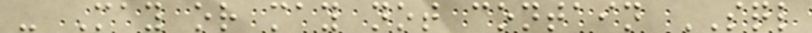- May or may not contain SQL
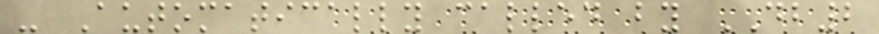- Automatically called by DB2
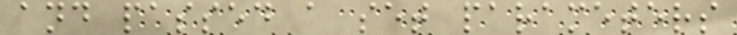and passed a set parameters
